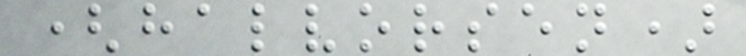(halvorsen)
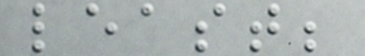least;
